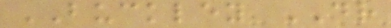BUCKLEY DR
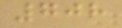708
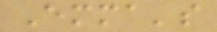Emma's
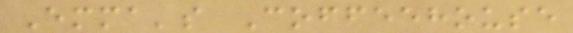Emma's Coffeehouse
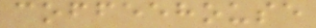coffeehouse
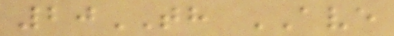20TH AVE
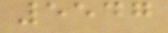5547
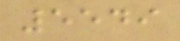5549
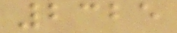2325
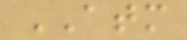ATM
